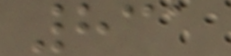831
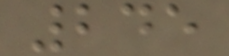245
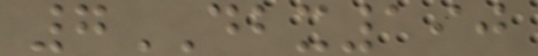7DBX190
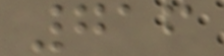716
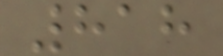818
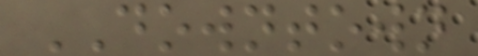DOWNTOWN
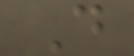D
